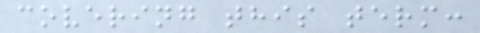covering this term:
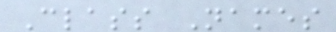Class Names
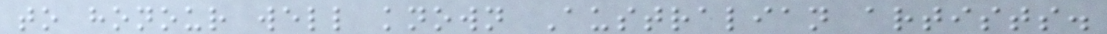to honour well known Australian artists.
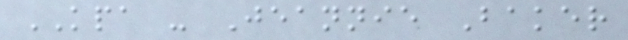KPA - Jeannie Baker
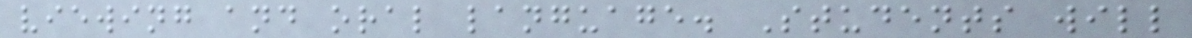viewing and oral language. Students will
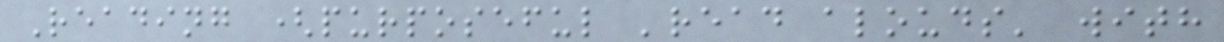Reading (purposeful 'read alouds' with
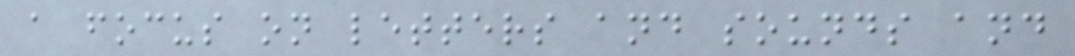a focus on letters and sounds and
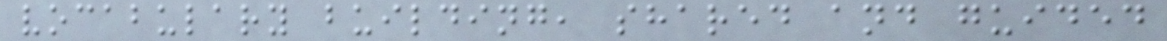vocabulary building, shared and guided
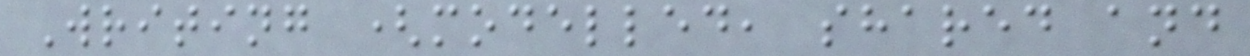Writing (modelled, shared and
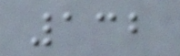132
